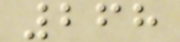268
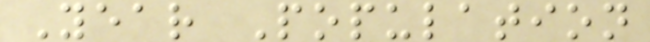Year Population
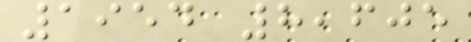1954 8,605
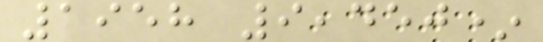1958 9,450*
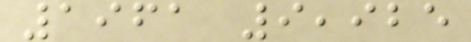1961 9,925
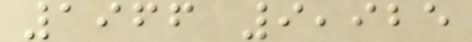1966 9,925
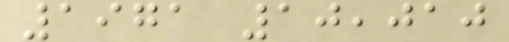1971 10,010
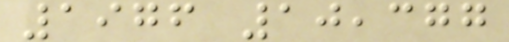1976 10,377
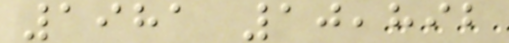1981 10,892
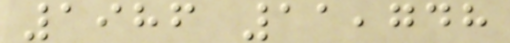1986 11,748
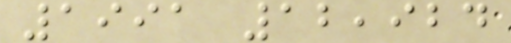1991 12,924
